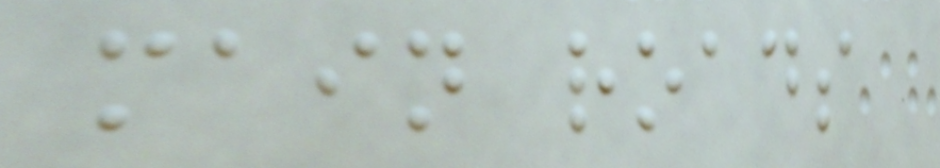main roads
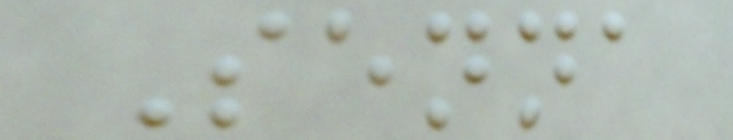Senna
